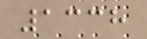1338
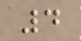4
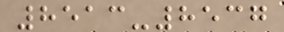8513-8537
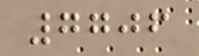7706
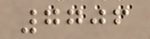7706
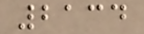2134
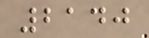2140
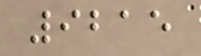9215
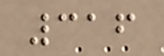316
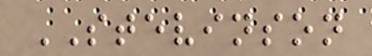STEVINSON
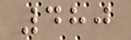480
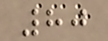80
